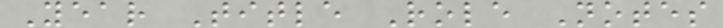Year Title Role Notes
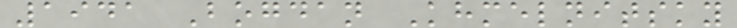1941 Bogdan Khmelnitsky
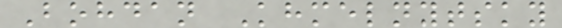Bohdan Khmelnytsky
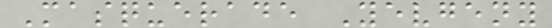Masquerade Yevgeny
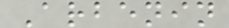Arbenin
